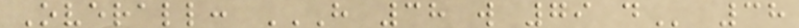Overall: H 38 W 79 D 38
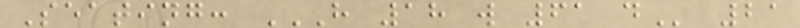Seating: H 18 W 61 D 21
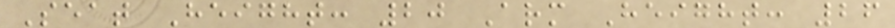Seat Height: 20 Arm Height: 26
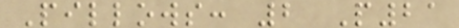Pillows: 2 P21
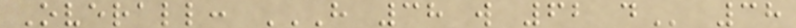Overall: H 38 W 62 D 38
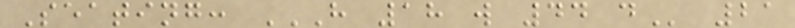Seating: H 18 W 44 D 21
